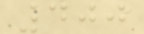400
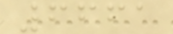6661
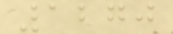1270
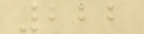222
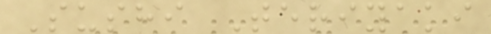Sushi Teriyaki
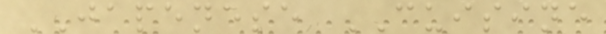JAPENESE CUISINE
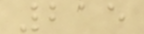215
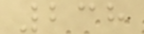238
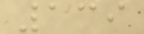139
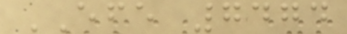EFE 7474
